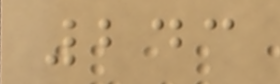243
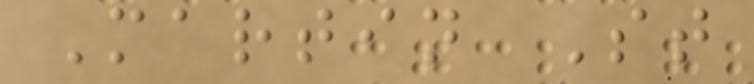Martin St
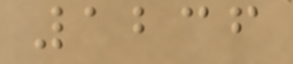1236
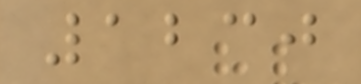1230
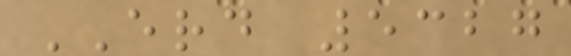ERD 5327
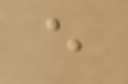e
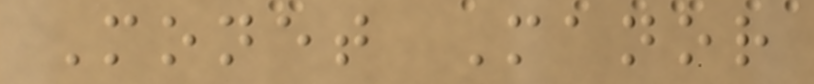Monet Manor
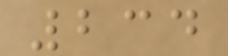234
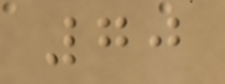70
